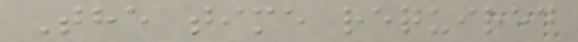The time required
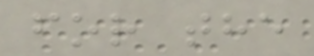for the
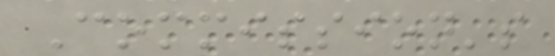Commission's
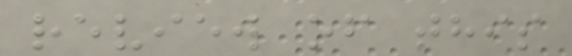review of this
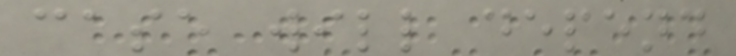case will depend
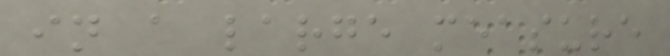in a large measure
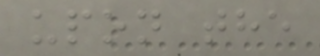upon the
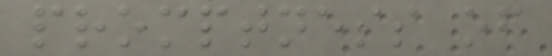promptness of
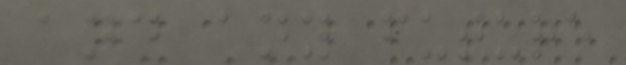and any future
